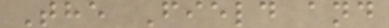The Field and
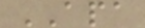APA
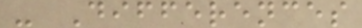- Differences
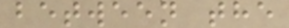between the
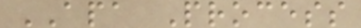APA Process
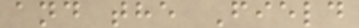and the Field
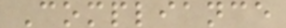Compliance
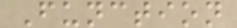Function
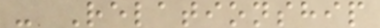- Relationship
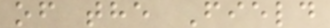of the Field
